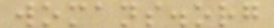womans.org
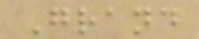Grand
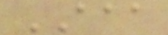AAA
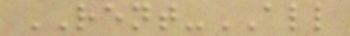RENT-ALL
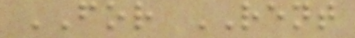FOR RENT
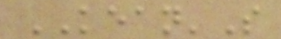KEAN'S
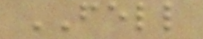FELL
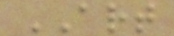ART
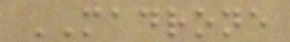MADRONE
